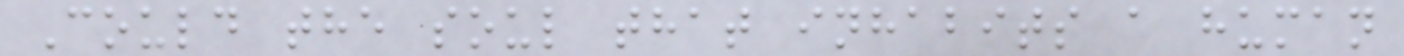Could the soul that inhabits a human
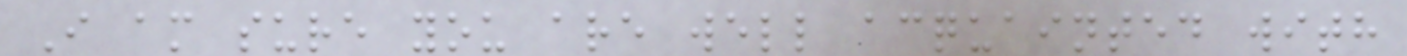I am sure you are well acquainted with
